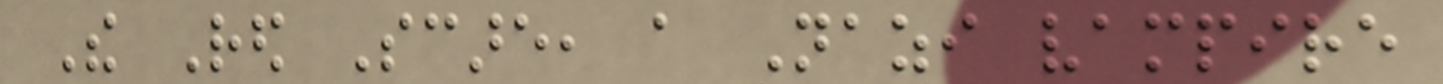The Red Scare, a Nazi vampire
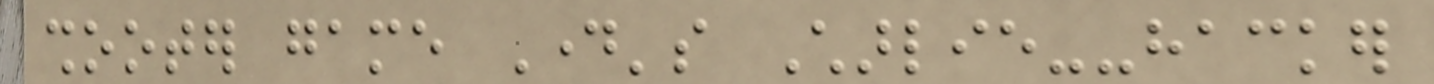shooter game Day's Charlie--hacker
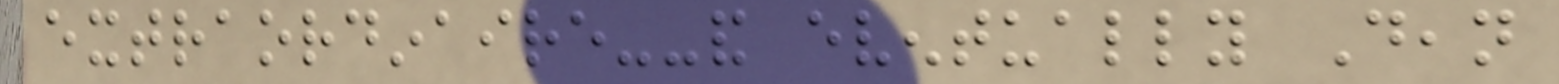extraordinaire--and eventually Dean
